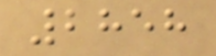2858
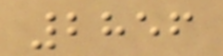2856
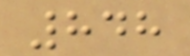848
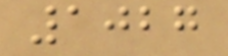1027
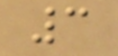3
